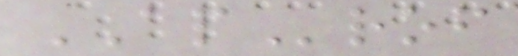AProf
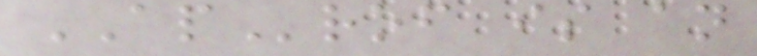AProf is an
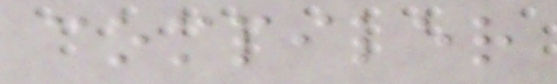compiler
